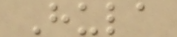Hula
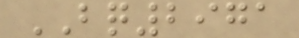BQ2971
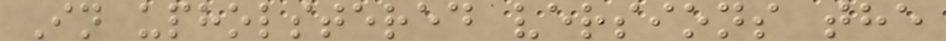In upholstered versions the
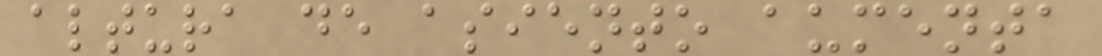altura de asiento aumenta
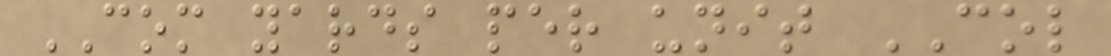COM yards per unit COL
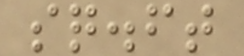sq.ft
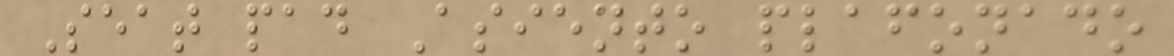Seat pad Asiento plafonado
